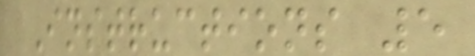Instructions 5
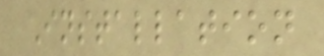Installation
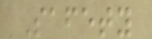Safety
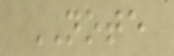NOTE
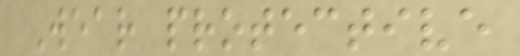Wear protective
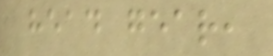head gear,
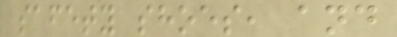safety shoes, and
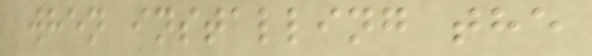when installing the
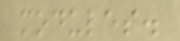modules.
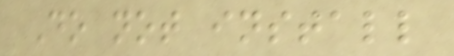Do not install
